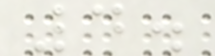4.
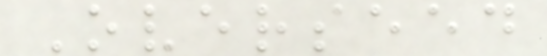Overseed
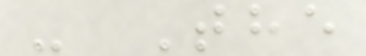- The
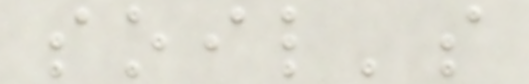soil's
